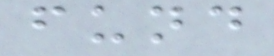fund
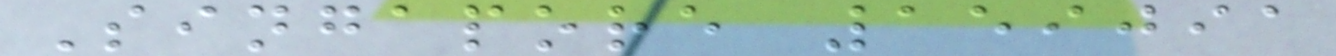Singapore 159091
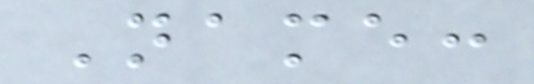Name:
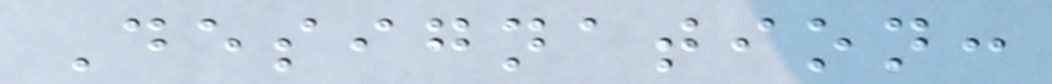Designation:
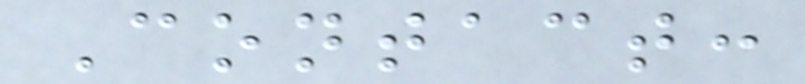Contact:
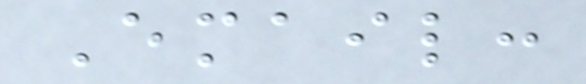Email:
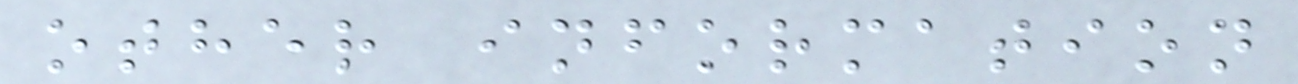other information
